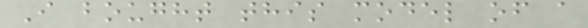I bought this model of a
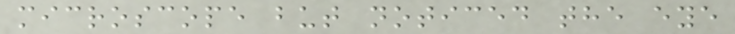microscope but noticed the eye
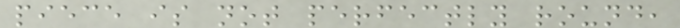piece is not perfectly round,
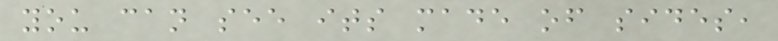you can see its made of sides,
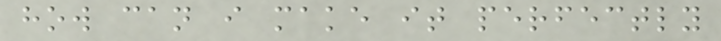how can i make it perfectly
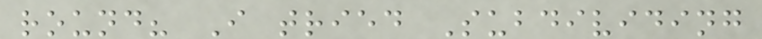round? I tried Subdividing
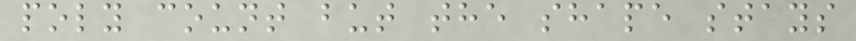poly count but the shape stays
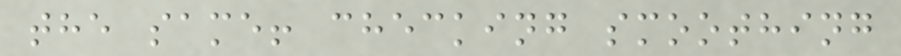the same! checking smoothing
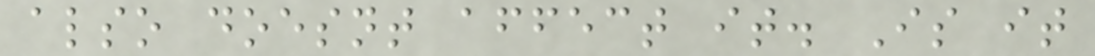also doesnt affect it. Is it
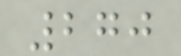270
